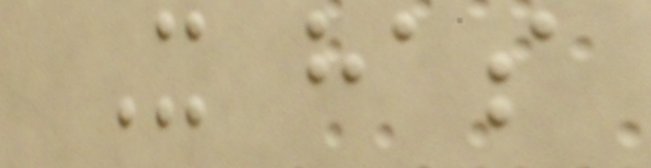It has
